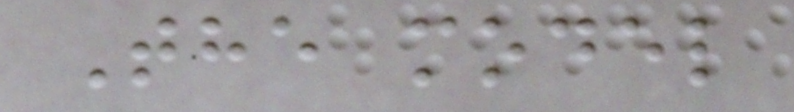The model
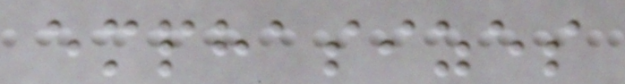emphasizes
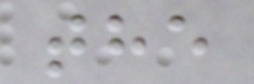the
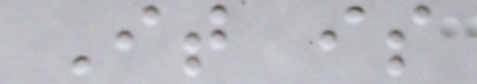It is
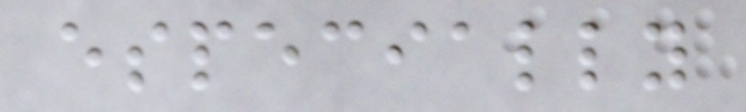especially
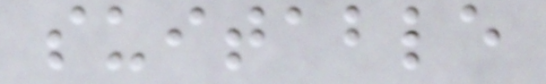suitable
